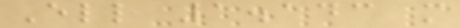Ell 1.143 m
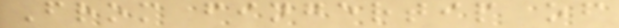From fingertip of
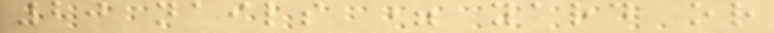20 nails = yard or
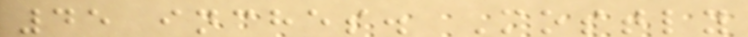45 inches. Mostly
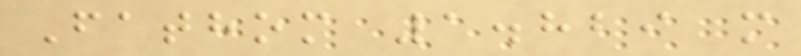Fathom 1.829 m
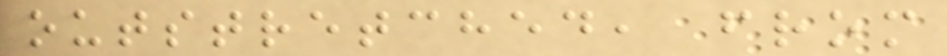outstretched, from
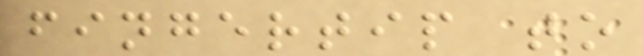fingertip to
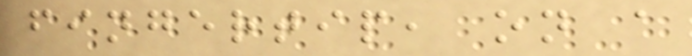fingertip, on a
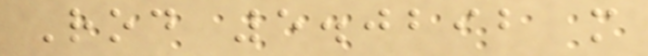Rod 5.0292 m
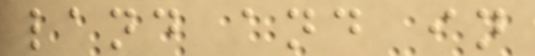land and in
